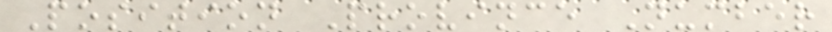Position Province Number
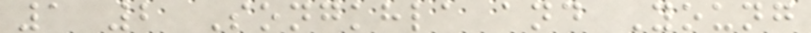1 2 Songkhla and Young
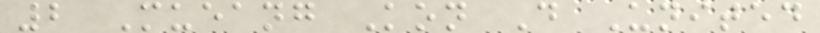2 Mueang Kon D United
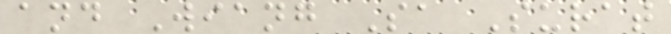and Wiang Sa Surat
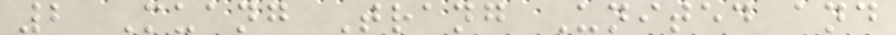2 Muang Trang United and
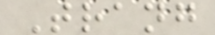Trang
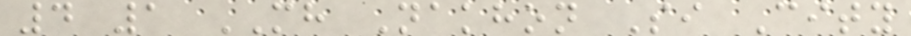4 1 MH Nakhon Si City
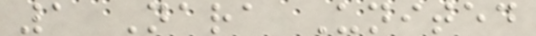1 Nara United
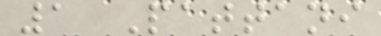1 Pattani
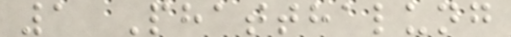1 Phatthalung
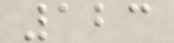123
